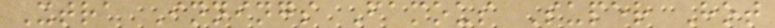Xtra Innings Famous Super Hot
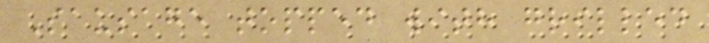Sausage topped with grilled
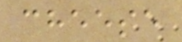cheese
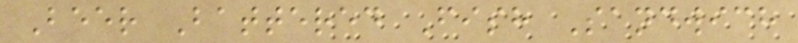Beer Battered Fish Sandwich
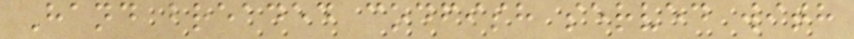Hand breaded codfish served with
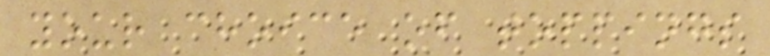your choice of toppings
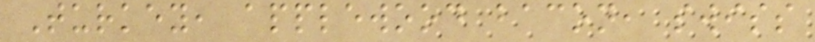Turkey, applewood bacon, swiss
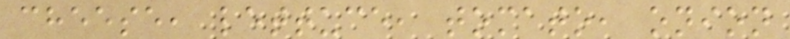cheese, lettuce, tomato, onion
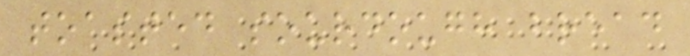toasted sourdough bread
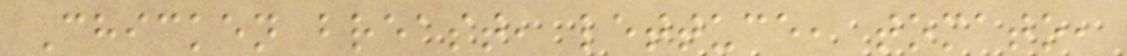Chicken breast, lettuce, tomato,
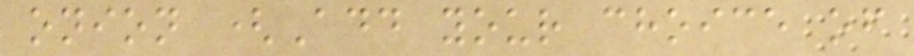onion (Add your choice of
